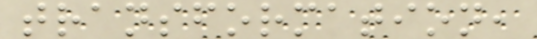transformation,
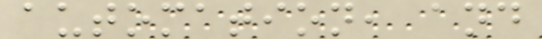automation, and
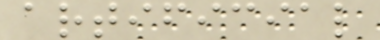artificial
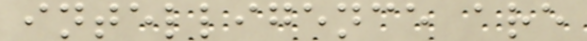intelligence are
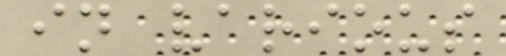in various
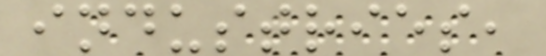industries,
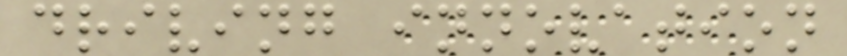driving innovation
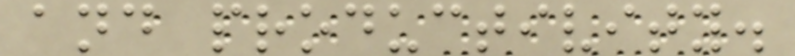and productivity.
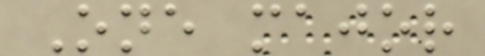One major
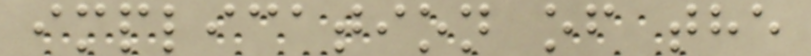implication of the
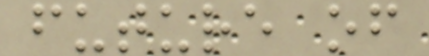future of
